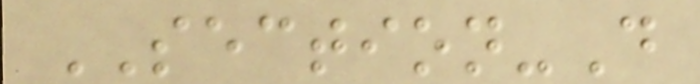SECTION-D
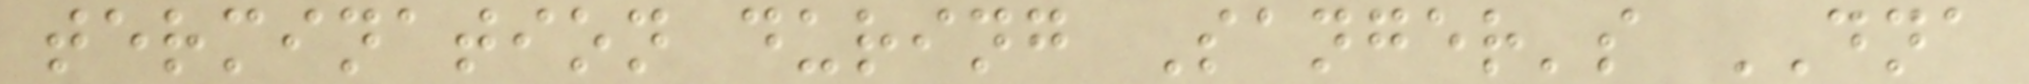termination during Sanger's DNA
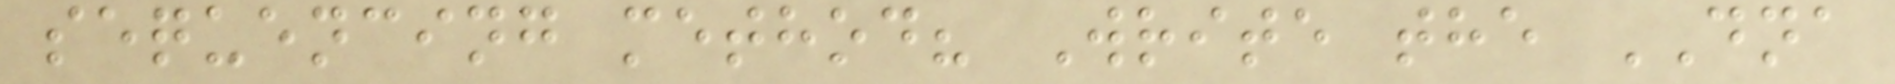sequencing method? Write the DNA
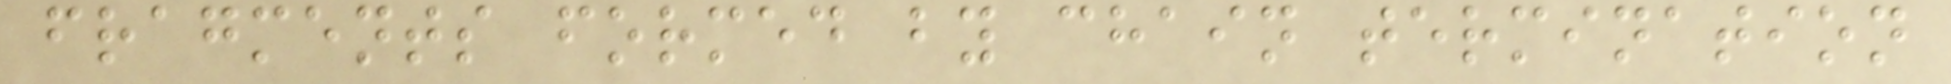fragments formed by chain termination
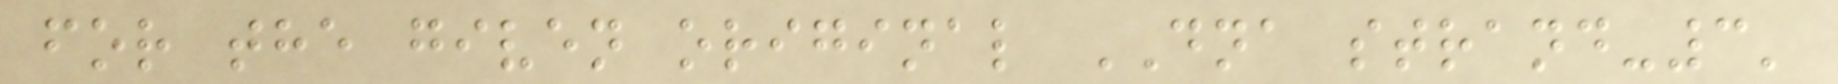for the given original DNA strand-3'
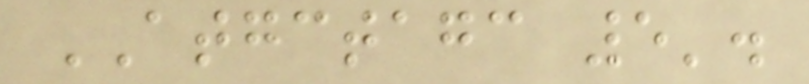ATGCTAGC 5'.
